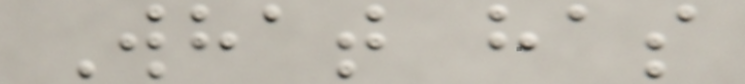What has
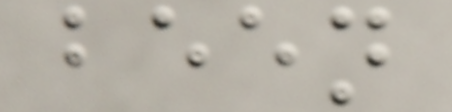been
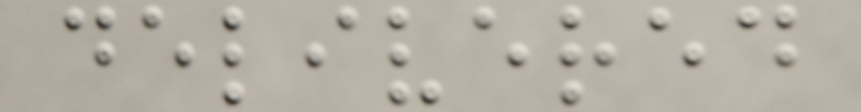delivered
